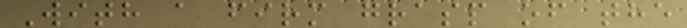With a firm grasp of the
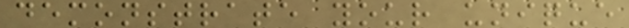demonstrate your unique
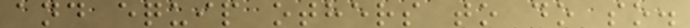and equip others to do so.
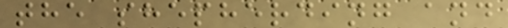the shepherding and
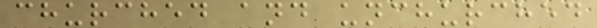churched and unchurched
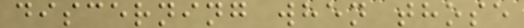discerning when those
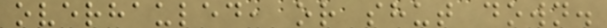overhauled, or shut down.
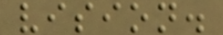vision.
